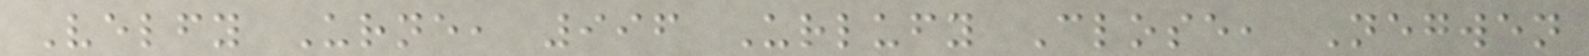Velfy Urne, 996 Urlufy Close, Negwen
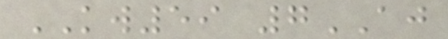KW59 7AJ
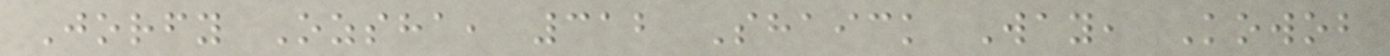Jorfy Ozsha, 312 Shaick Way, Kowob
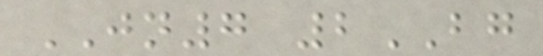JN7 2BG
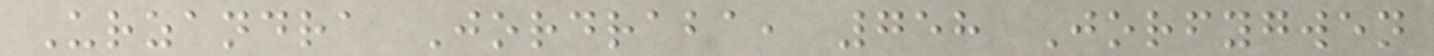Urzandra Jordraba, 758 Jorfygwen
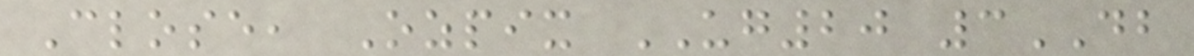Close, Ozpix UG20 3DB
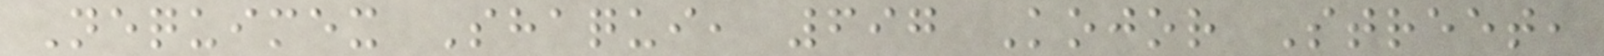Nequimex Shaqui, 697 Kojor Street,
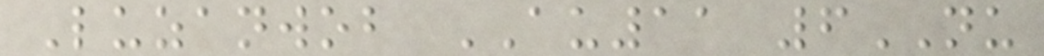Luzanwob AU11 6NU
